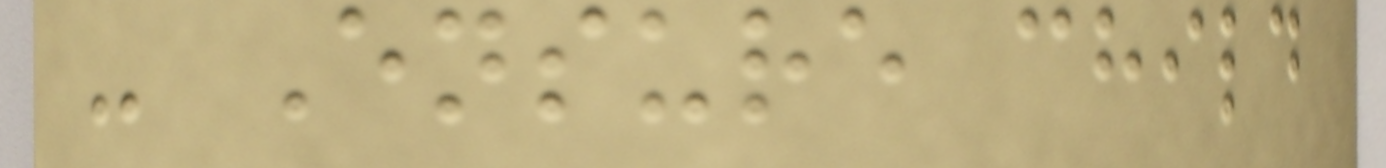- Ensure child
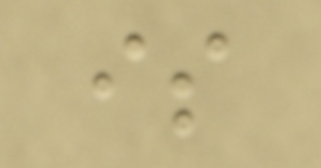is
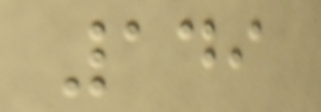149
